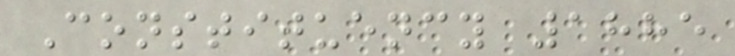Constituency 1885
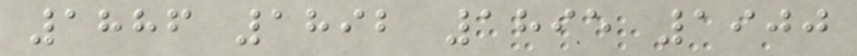1886 1892 1895 1900
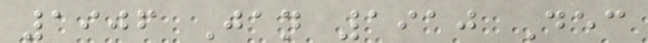1906 Jan 1910 Dec
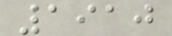1910
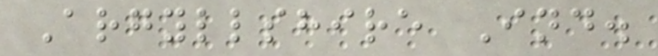Argyllshire Ind.
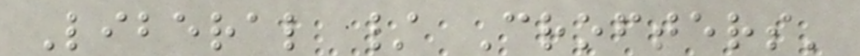Liberal / Crofters'
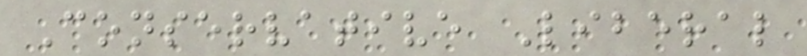Conservative Liberal
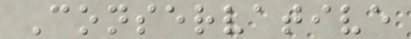Conservative
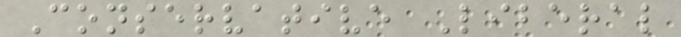Conservative Liberal
